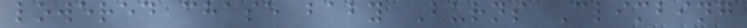lowered chase baby Burns Climbing
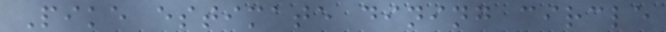Pike estimate dining circle
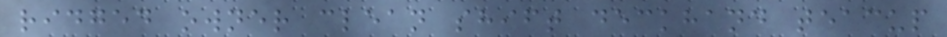ridged owner clean shift deckhand teacup
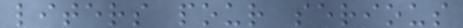liters pour serious
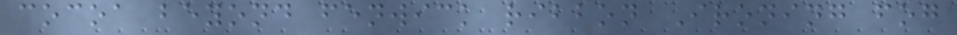cocoa beyond fenwick ribbon Ironing fog
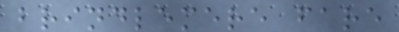brindlemere fare
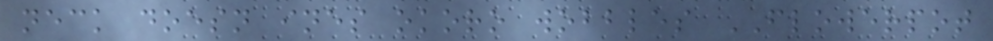neck doesn ines okoro wobbles FLOWERPOT
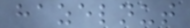hazelnut
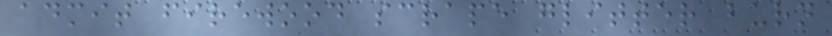admit firewood scrape glitter burn
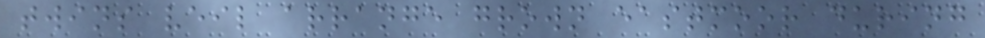twins veil arrange grown eastmoor during
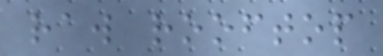raw rooftop
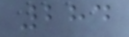284
